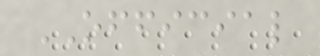OFFICIAL
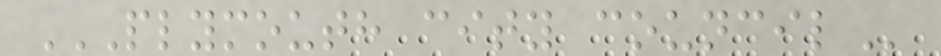PLYMOUTH CITY COUNCIL
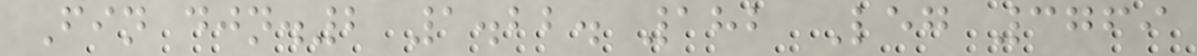Fin djn.2 1.22. 182 Leg 3769
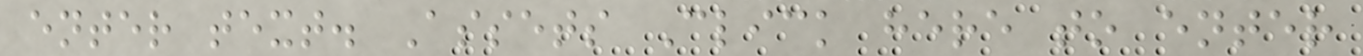enter text. Assets Click here to enter
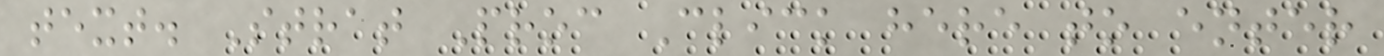text. Strat Proc Click here to enter
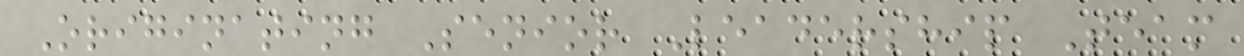Originating Senior Leadership Team
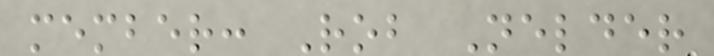member: Rob Nelder
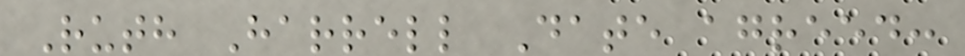Ruth Harrell Date agreed:
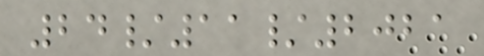24/11/2021
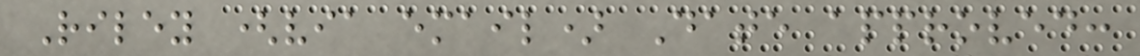Riley (via email) Date approved:
